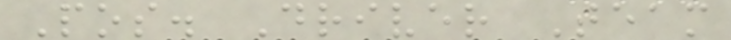Pos. Driver Team
